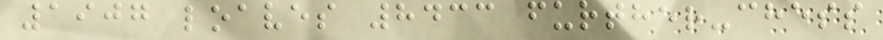1907 loaves 8433 further-chess
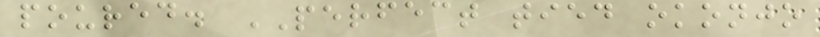poured. PERFECT tied okonjo
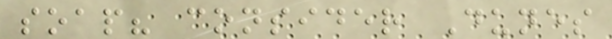soap? consider Dunes
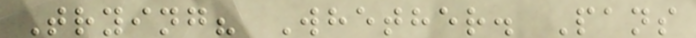Trying? Whether. Pans
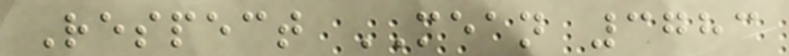Respect MEAN 3783
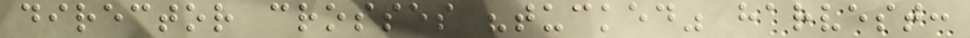director crosses "tucked" harvest:
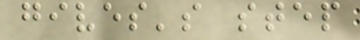gives's step
